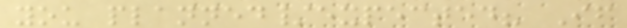you planned/expected? If
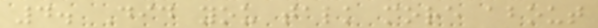4. Did you talk more about
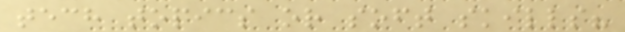tech topics or soft skills?
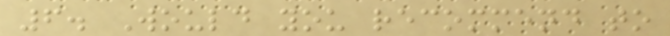6. Would you recommend to
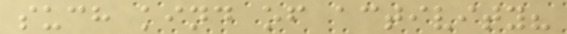such kind of activity?
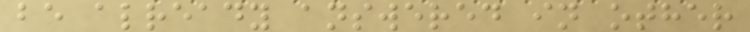be already answered in other
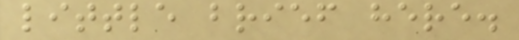little brief here.
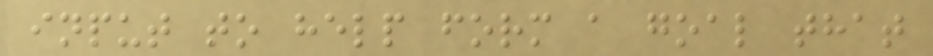input to help form a goal that
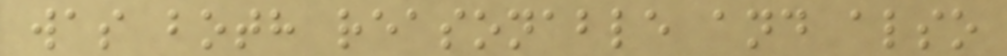was both reasonable and also
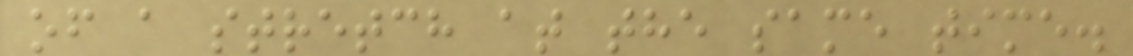of a stretch at the same time.
